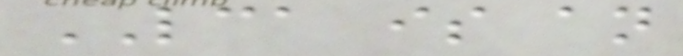LCA is an
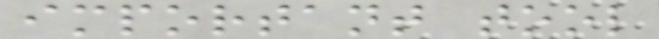important tool
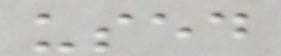used
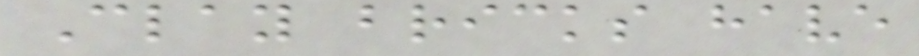Clay bricks have
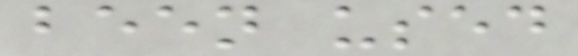been used
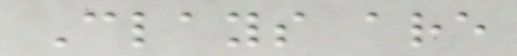Clays are
